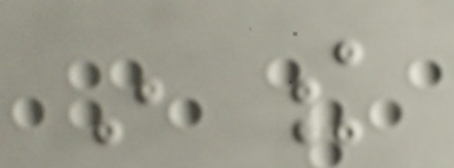in the
